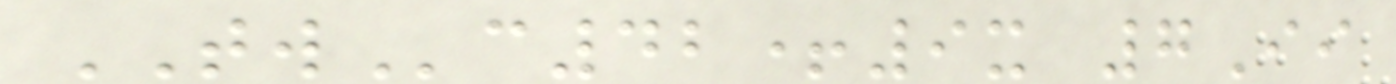TWc42+9x 7Ii
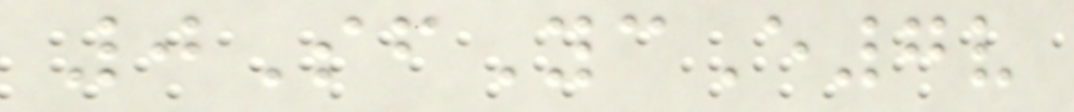0SfYcE7v
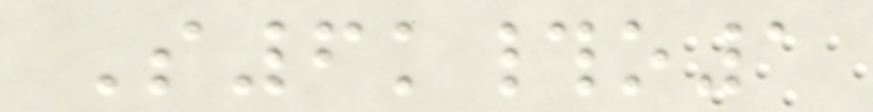S6k#o1
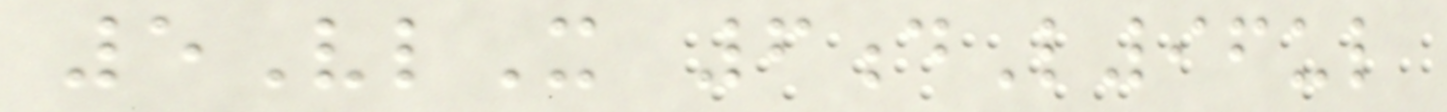5VlX 6dL96ul
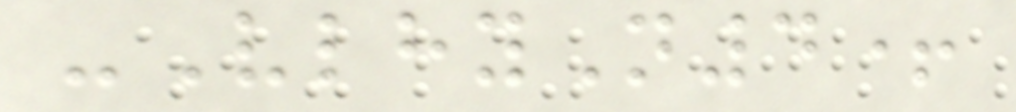-VlhyN4+
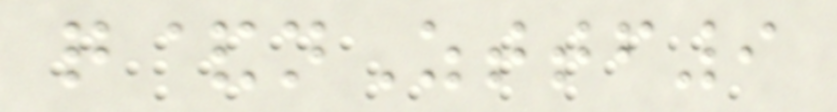q&nZttf9
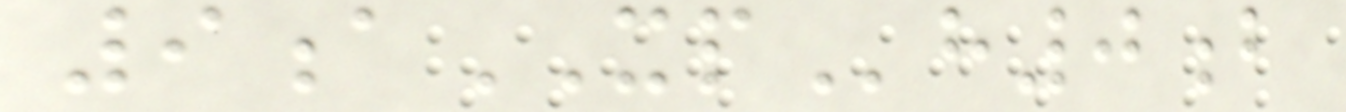9aXPh0b
